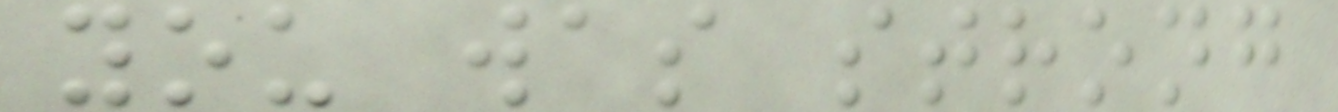you was strong
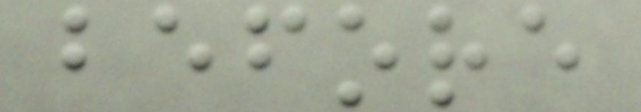before
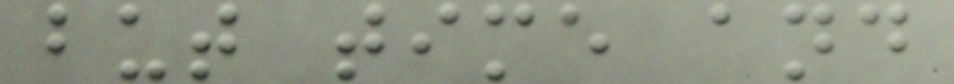but time and
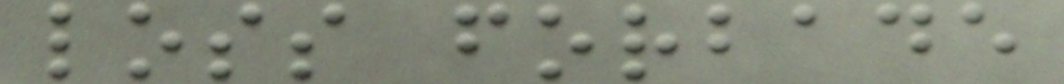loss forbade
